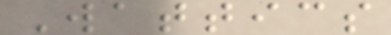Wattics
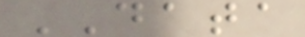DATA
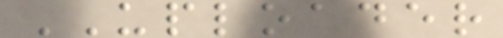UPLOADER
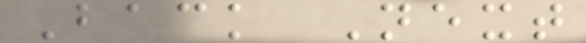Back Next
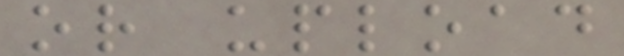or upload
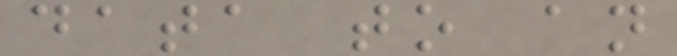data to an
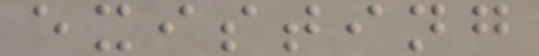existing
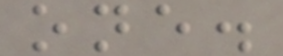one.
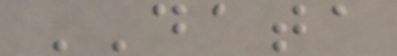DATA
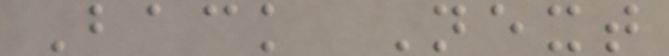Back Next
